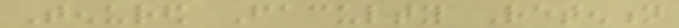Tenured Faculty Retention
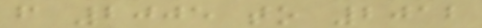from 2005 to 2012
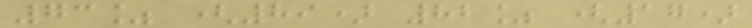73% (89) 82% (17)
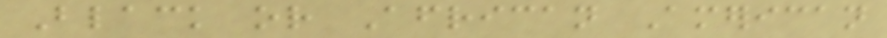Black or African American
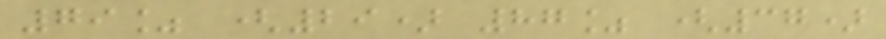79% (29) 87% (37)
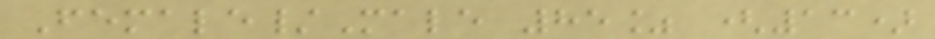Female/Male 85% (13)
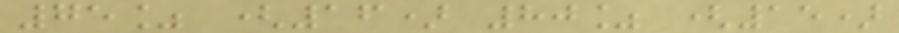75% (16) 80% (15)
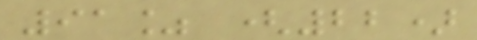91% (22)
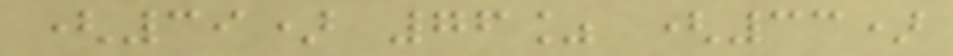(39) 76% (33)
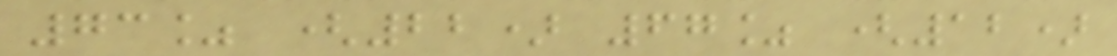73% (22) 67% (12)
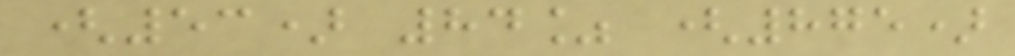(53) 84% (875)
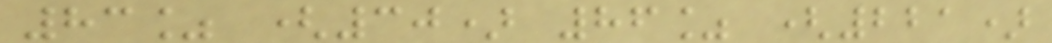83% (30) 86% (221)
